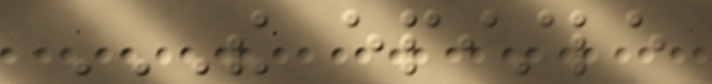THE EPISTLE
